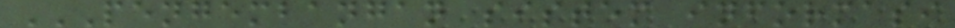PENGEMBANGAN SISTEM INFORMASI
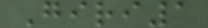Giri1
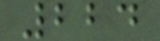224
